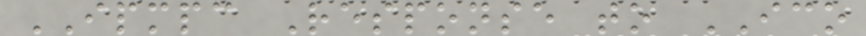IPMPC Response to ICO
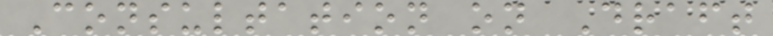Consultation on Draft
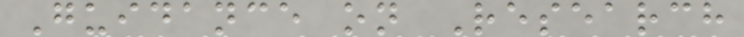Guidance on Research
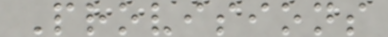Provisions
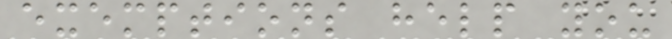exemptions help you
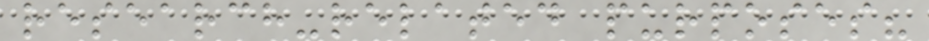research-related purposes?
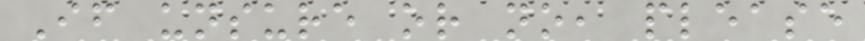If unsure or no, please
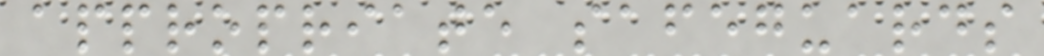appropriate safeguards
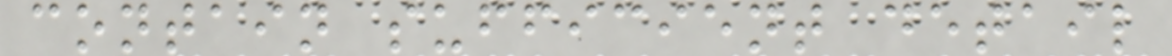contain sufficient detail
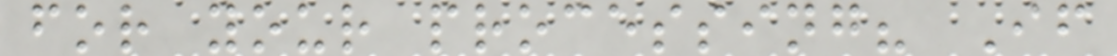for your processing? If
